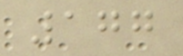177
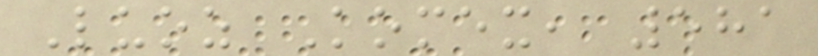Luoz Komex, 581
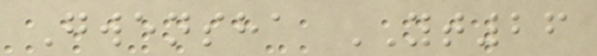Gwensha YT26
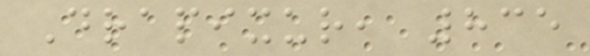Drapixur, 835
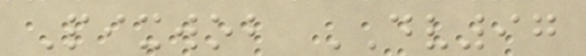Pixwob DV97
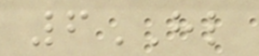6HL
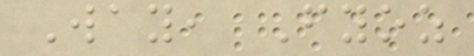Way, Fyoz
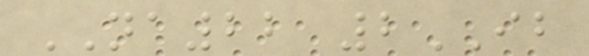NA22 2IB
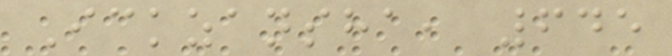Ickzansha, 645
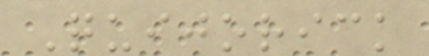Quijorick
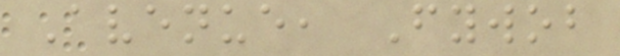Avenue, Fywob
